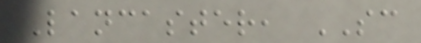Lancaster, SC
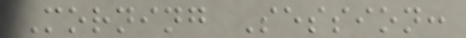Morning Session:
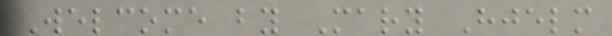Welcome by Mary Hjelm
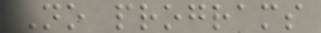No programs
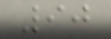90
